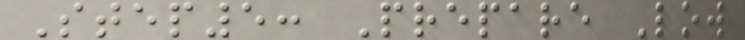Step5: Prepare Low
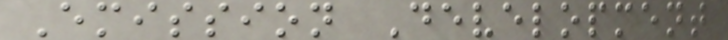Emission Development
